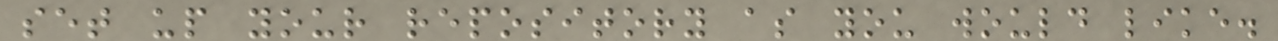set up your repository as you would like.
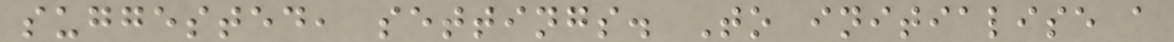suggested, settings. To initialise a
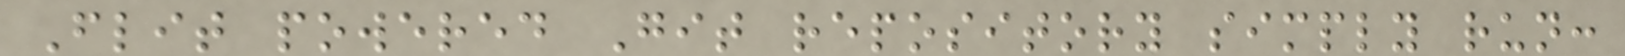Flit powered Git repository simply run:
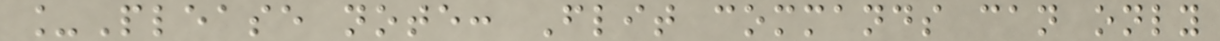_Please note: Flit commands can only
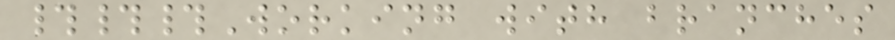###Working with branches
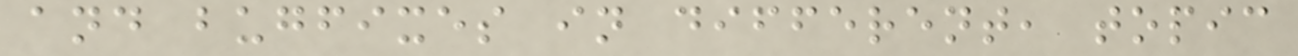and bugfixes in different, topic
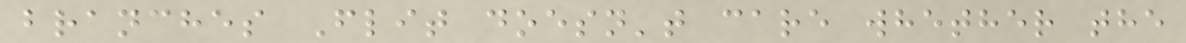branches Flit doesn't care whether the
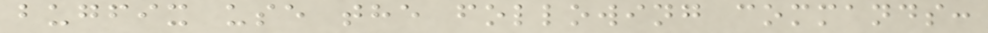bugfix use the following commands:
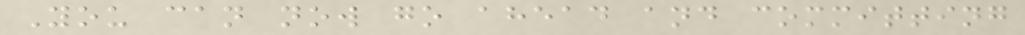You can now go ahead and committing
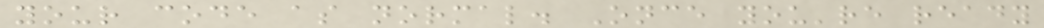your code as normal. Once you're ready
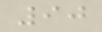90
